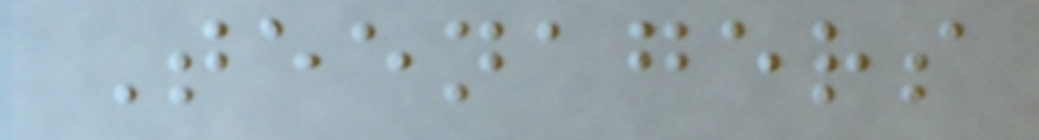Teenagers
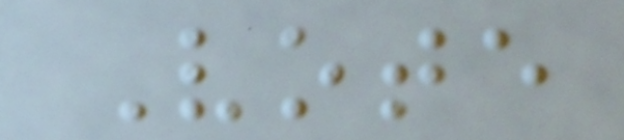Vote
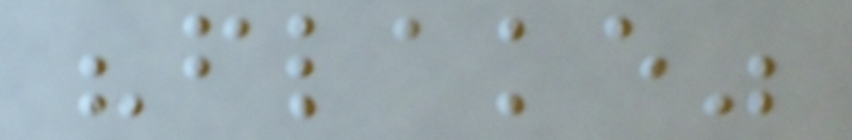"flake"
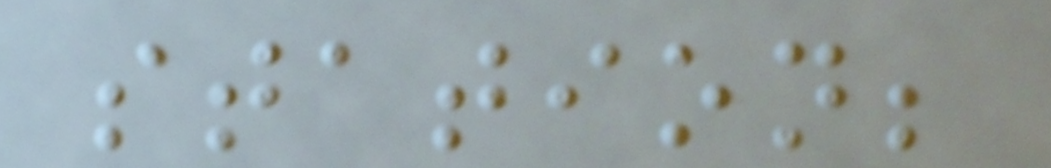station;
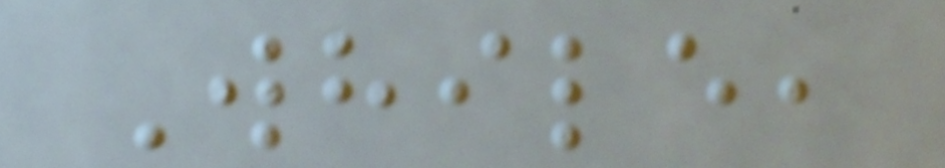While,
